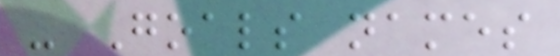- Goals names
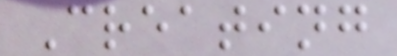Creating
